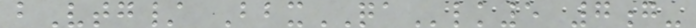bVtg/ BbxQAlk5 7g-
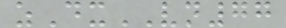zDxVN77
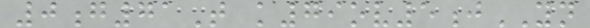0g71T k79ov5jYN
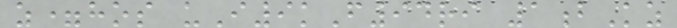z=hos uI9kF94ri 1bKz
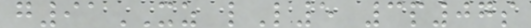g91XZ lL5 3p07s
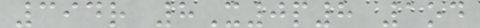394r 8X0p8 1od
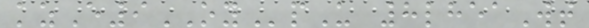kzE9OYpU 8lheaWt
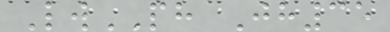LwPH Jh35
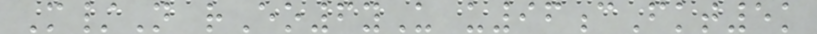M/N rEo6yU u96cFkt5k
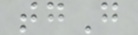tgG
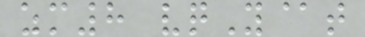zm8 vqY@t
